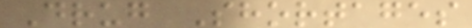Drug Shortages
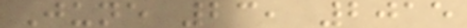June 23, 2015
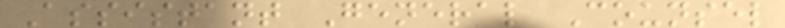Assistant General Counsel
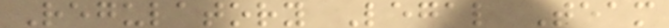Regulatory Legal Team
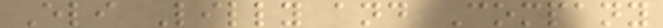Eli Lilly and Company
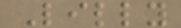Lilly
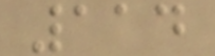114
